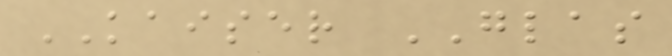KAISER GLAS
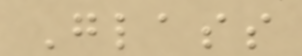Glass
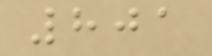801
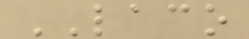LACO
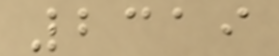2319
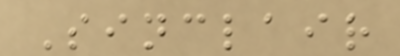Sinclair
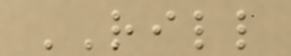RILL
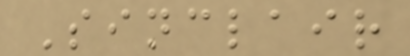Sinclair
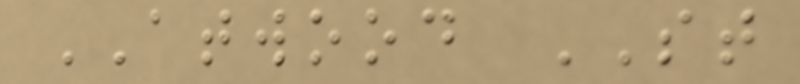ATWOOD ST
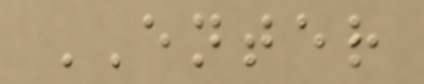ENTER
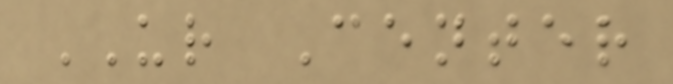UR Center
